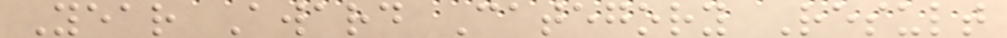Year Award Category Result
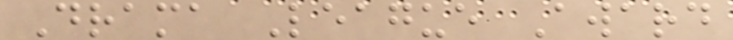Drama League Award
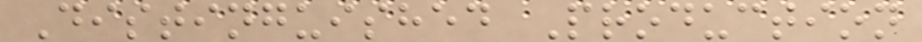Distinguished Production
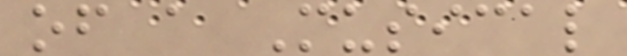of a Musical
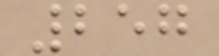257
